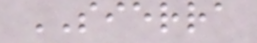SIERRA
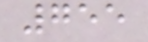755
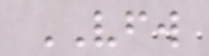VFW
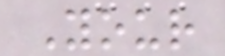Your
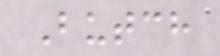Butch
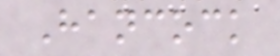Hancock
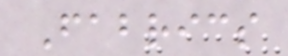Fabrics
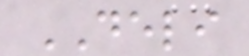DELI
